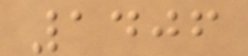1406
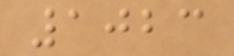1023
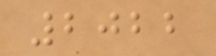2022
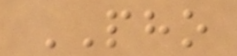PHO
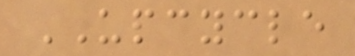UPCYCLE
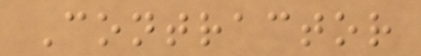Contractor
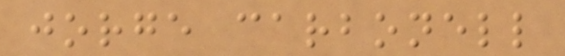jorge carbonell
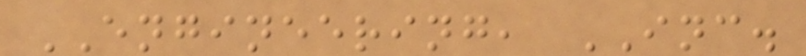ENGINEERING, INC.
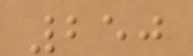250
